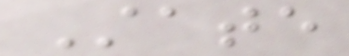State
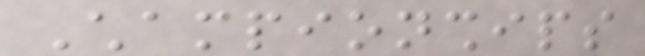Championships
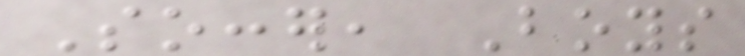Soccer, Boys
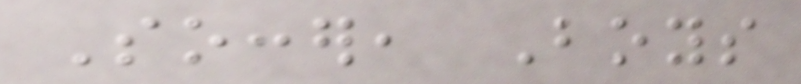Soccer, Boys
